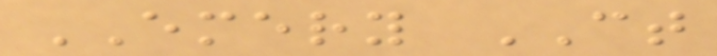EMERY CT
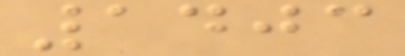1403
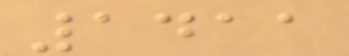1411
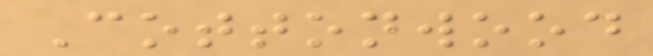Cottonwood
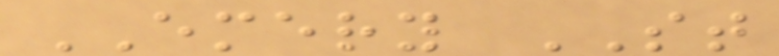EMERY ST
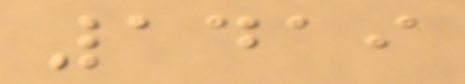1419
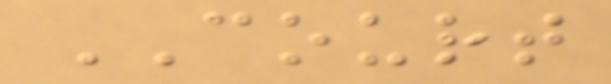COURT
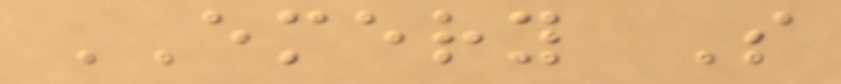EMERY S
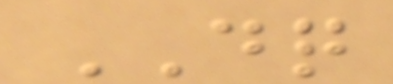DQ
